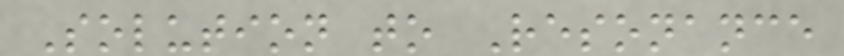Solution to Resonance
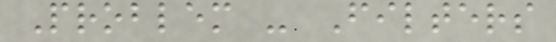Problem - Filters
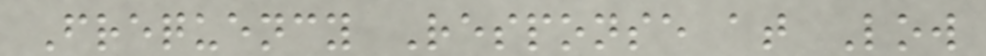Frequency Response at Low
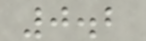0.2
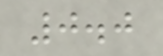0.0
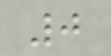0
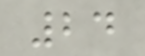24
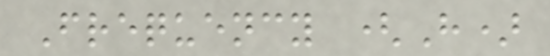Frequency (H)
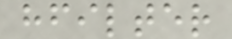hfilter
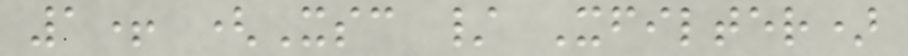1+ (Xsc / Xfilter)
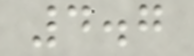4.7
